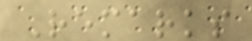Remarks
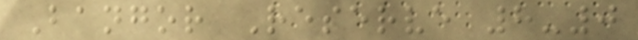Bangor Reserve 8-0
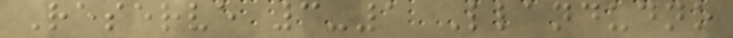Reserve 3-1 Llandudno
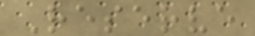Reserve
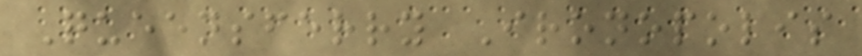Queensferry Ironopolis
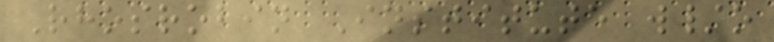Rhosrobin Institute w/o
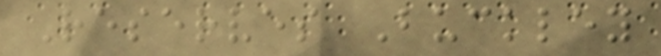Reserves Buckley
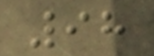98
